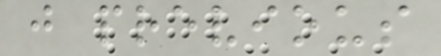j previous
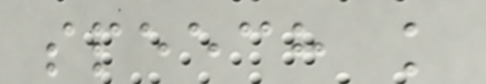speech k
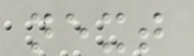next
